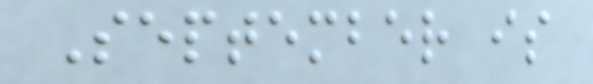September is
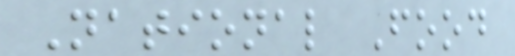National Food
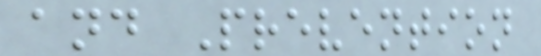and Prevention
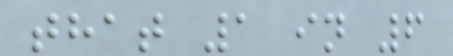that 1 in 6
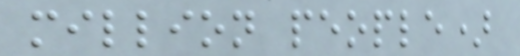million people)
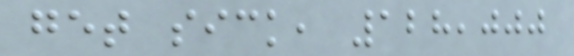get sick, 128,000
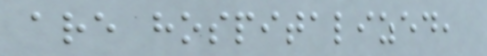are hospitalized,
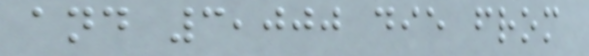and 3,000 die from
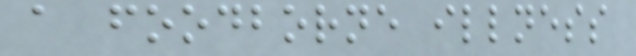a foodborne illness
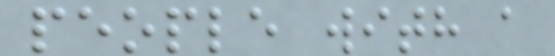people with a
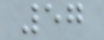57
